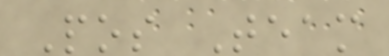Pos Team
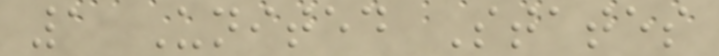1 United States
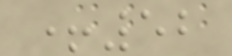+52
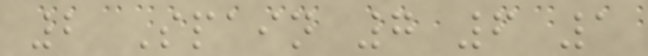2 Spain 7 6 1
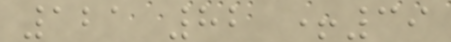121 82 +39
